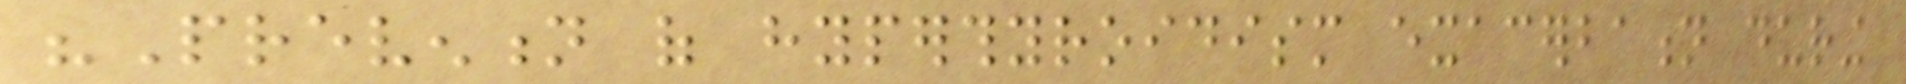"Prevention of hyperthyroidism exacerbation during
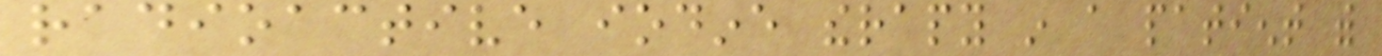radioactive iodine therapy in a patient with
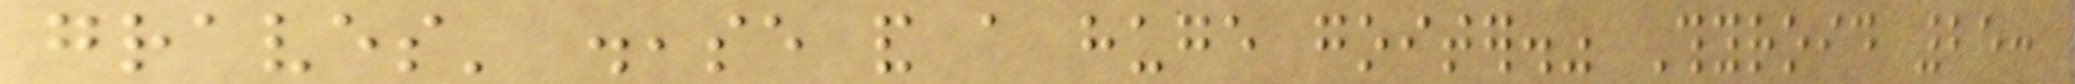graves' disease and a huge goiter." Thyroid 25:
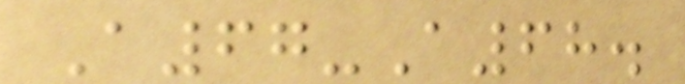A67-A68.
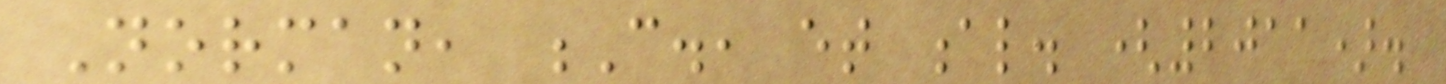Norman, C., et al. (2011).
